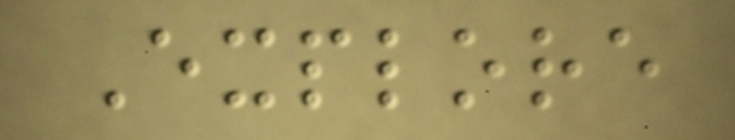Explore
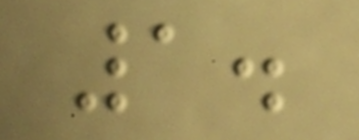1.
